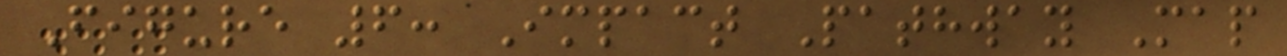Figure 6: Impact Pathway Map
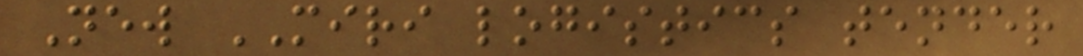New MIRI logistics tender
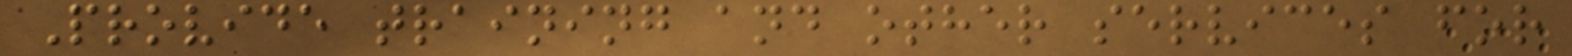Provide training and other services for
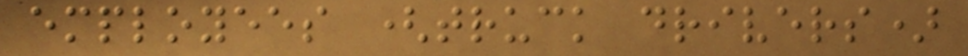employees (truck drivers)
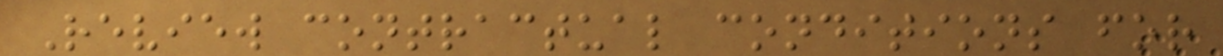Review contractual conditions for
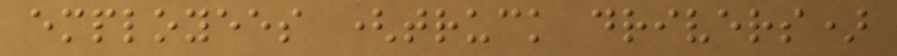employees (truck drivers)
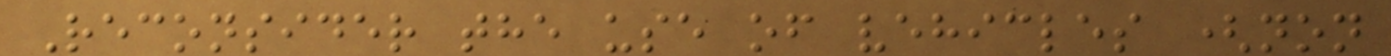Reconsider the use of vehicles (non
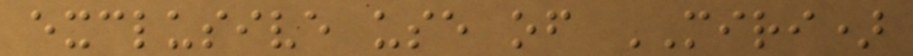exclusive use of MIRI)
